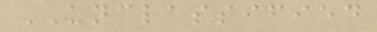UNCLASSIFIED
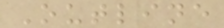Outline
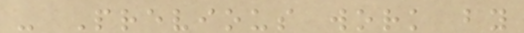- Previous work by
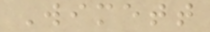Wimett
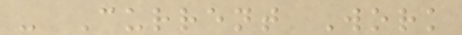- Current Work
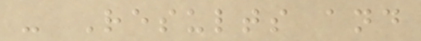- Results and
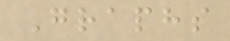Graphs
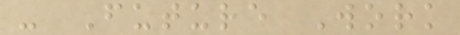- Future Work
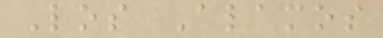Los Alamos
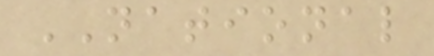NATIONAL
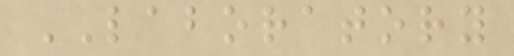LABORATORY
